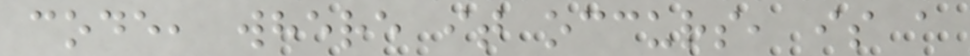code, where it occurs, is a
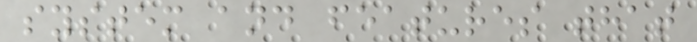system and features that
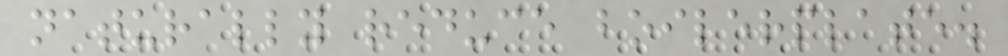naturally reduce boilerplate.
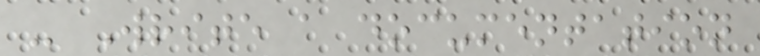- Write a documentation
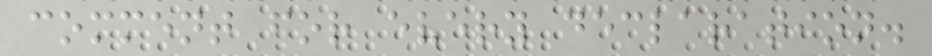comment for every declaration.
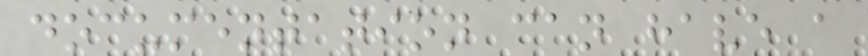documentation can have a
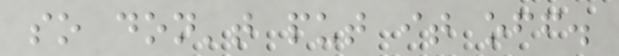so don't put it off.
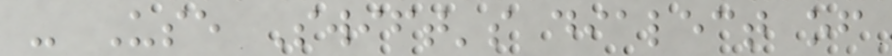- Use Swift's dialect of
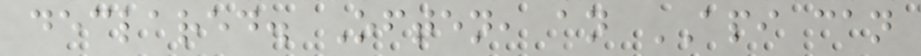declared. Often, an API can
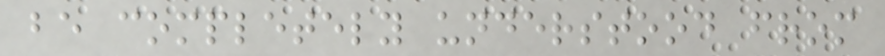be completely understood from
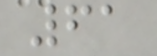61
